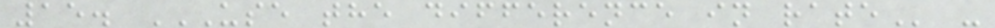15. USE THE DIFFERENCE IN RATE -
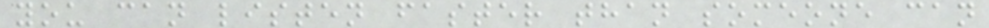you can listen faster than someone can
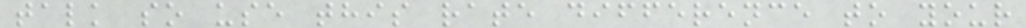talk so use this rate difference to your
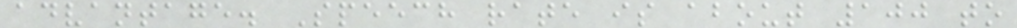advantage. Speech rate is about 100 to
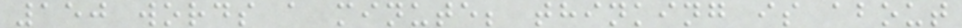150 words a minute; thinking is about
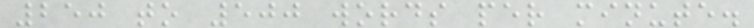250 to 500 words per minute.
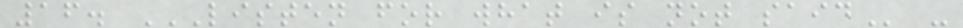16. LISTEN FOR WHAT IS NOT SAID -
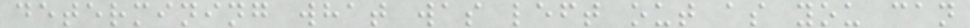determining what was left out as you can
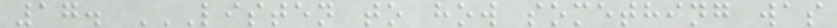17. LISTEN TO HOW SOMETHING WAS
